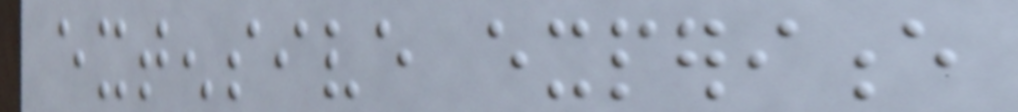extensive experience
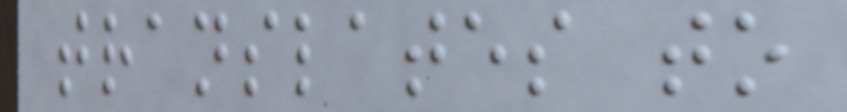translates to
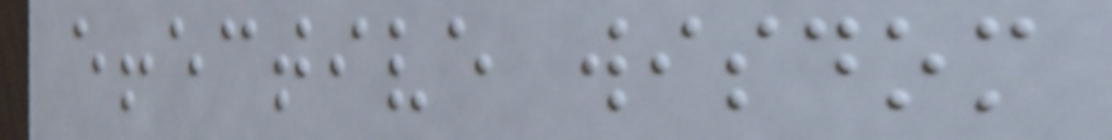effective wisdom
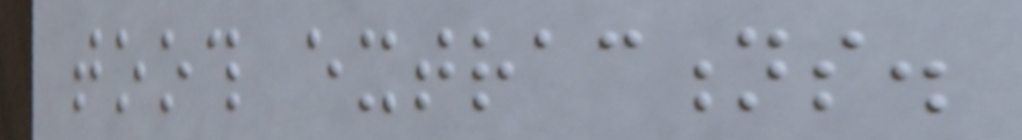tooth extractions.
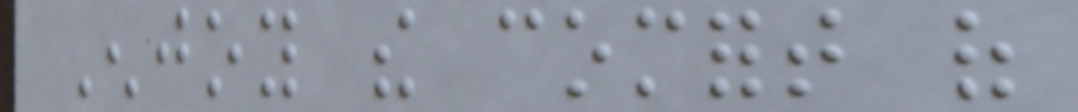Enjoy the comfort of
